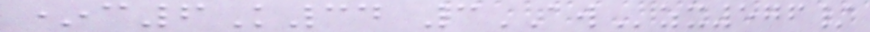*c6K34 3AWzx576/
